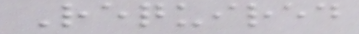Required
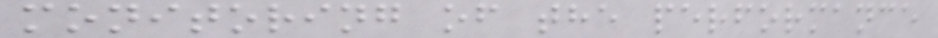monitoring of the performance
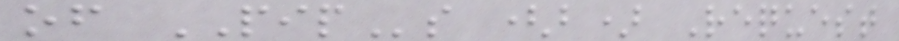of PIPs (b) Request
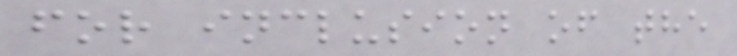for inclusion of the
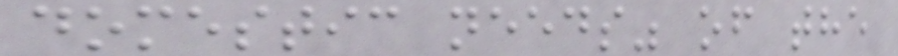domestic needs" of the
